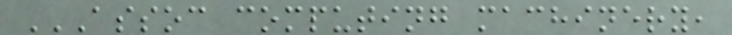ASSOC COMPUTING MACHINERY,
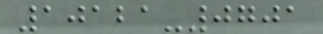10121-0701
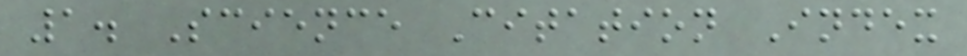1. Science Citation Index
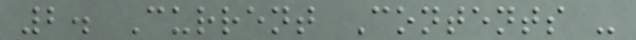2. Current Contents -
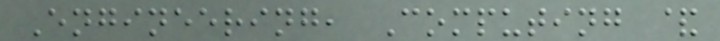Engineering, Computing &
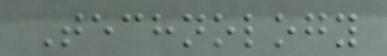Technology
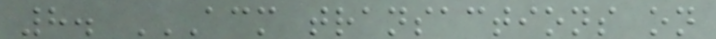8. ACM TRANSACTIONS ON
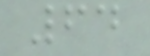64
